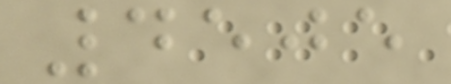4505
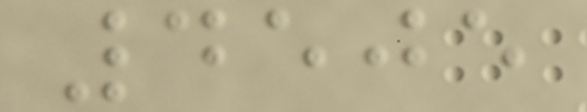4505
